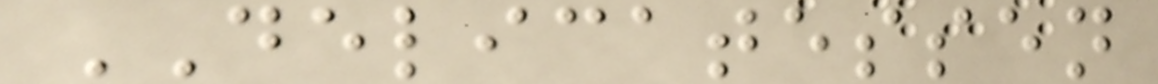DELICATESSEN
